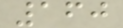160
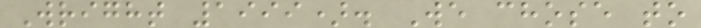Wright 1999). We chose to
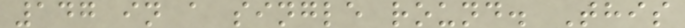147 in a single round. This
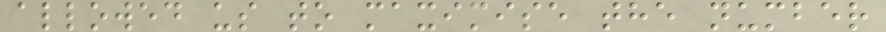allowed us to maximise the number
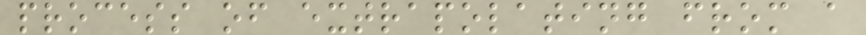process of extrapolating from a
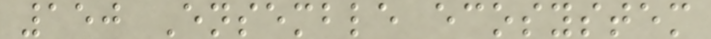150 Ensemble ecosystem
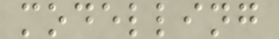modelling
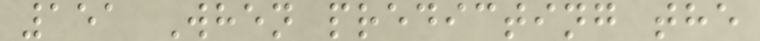151 When predicting the
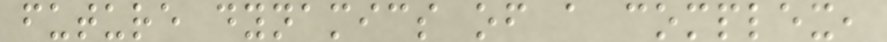future dynamics of a complex,
